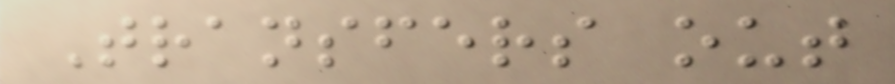Transfers out
